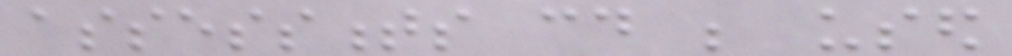assessments could be used
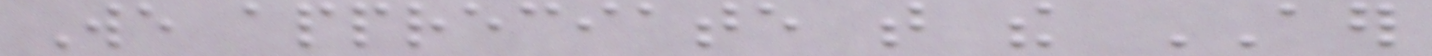We appreciate that the AER
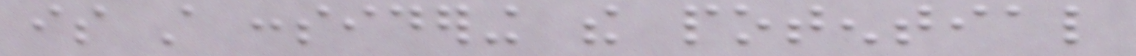is still considering the potential
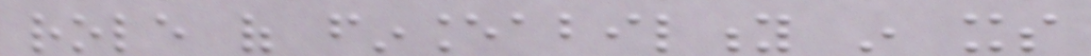role of financeability in its
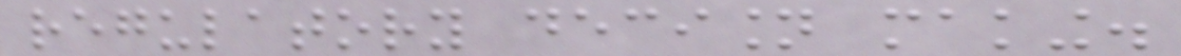regulatory decision making.
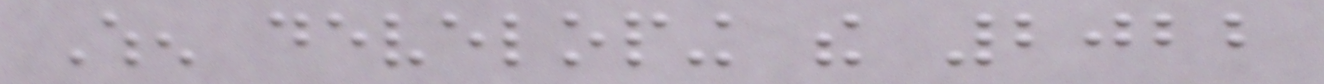When developing the 2022
